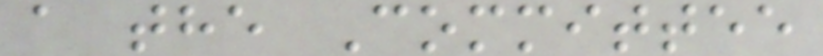a the Committee
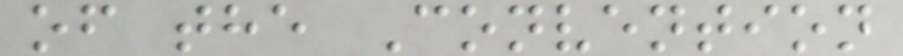of the Convention
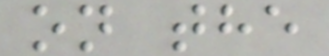on the
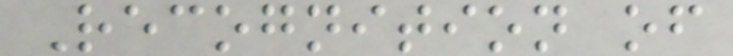Recognition of
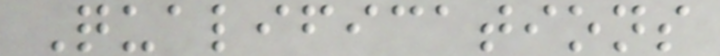Qualifications
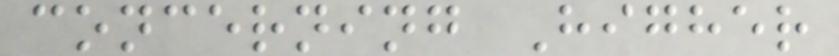concerning Higher
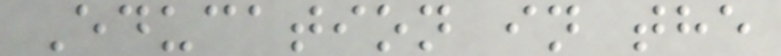Education in the
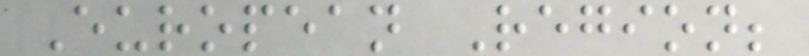European Region;
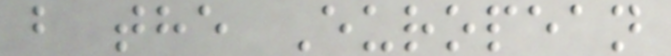b the European
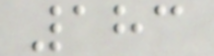183
